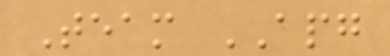Team APG
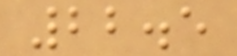22.5
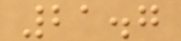21.7
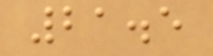21.5
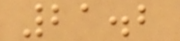21.2
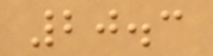20.3
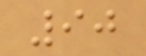90
